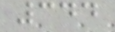344
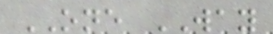ONE WAY
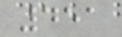451
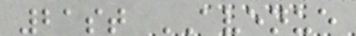21st AVENUE
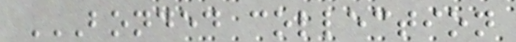BONDED COLLECTION
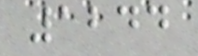1244
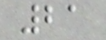21
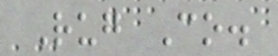Rug Co.
